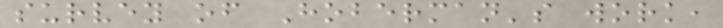survey of Hoberman's work,
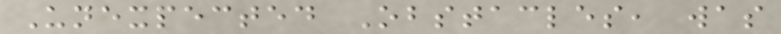Unexpected Obstacles, was
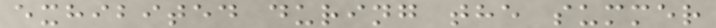exhibited during the summer
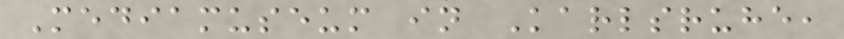Mediamuseum in Karlsruhe,
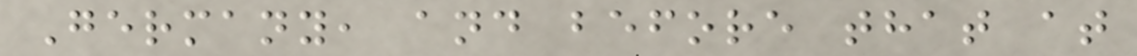Germany, and before that at
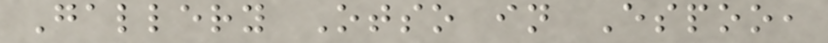Gallery Otso in Espoo,
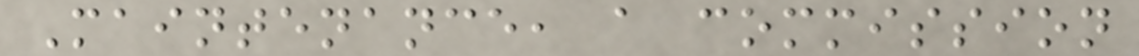Maintenance, a commission
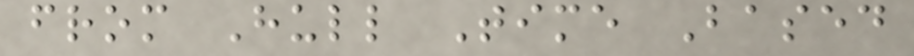from Hull Time Based
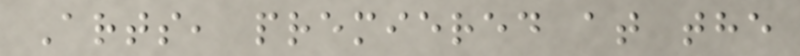Arts, premiered at the
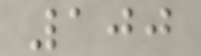100
